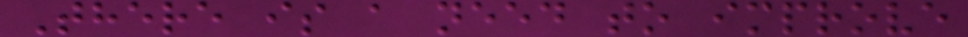There is a need to improve
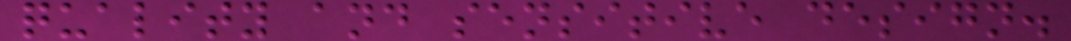quality and sensitive design.
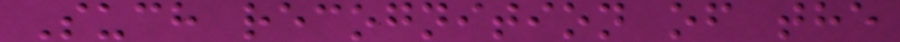Such recognition of the
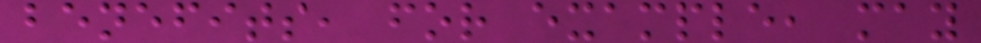benefits, for example, may
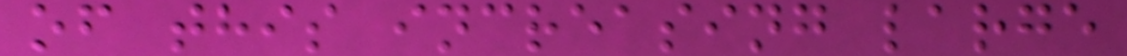of this increasing large
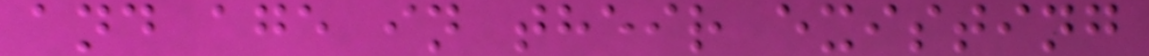and age in their existing
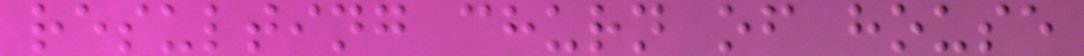resulting churn of house
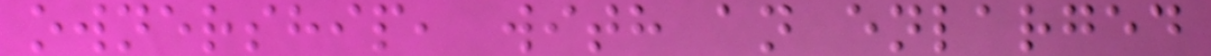ownership, with an enlarged
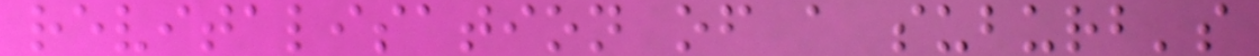revitalisation of a suburb's
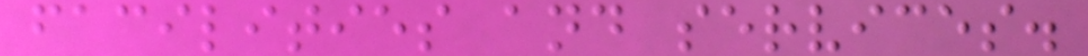facilities and services.
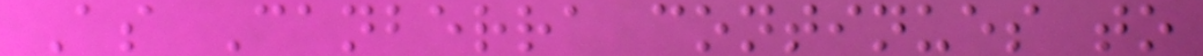As Canberra continues to
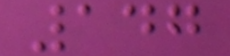147
